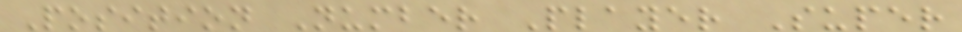Position Number Player Super
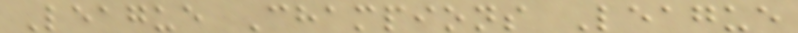League Champions League
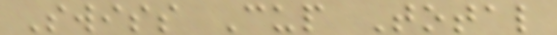Swiss Cup Total
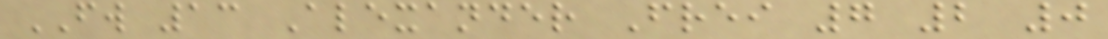FW 13 Alexander Frei 7 2 0
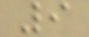9
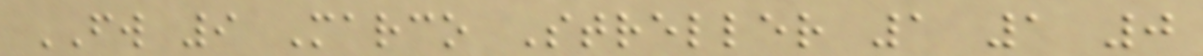FW 9 Marco Streller 1 1 0
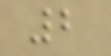2
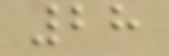28
